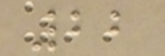22
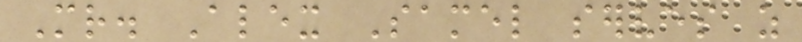Mr. Alex Samel serves as
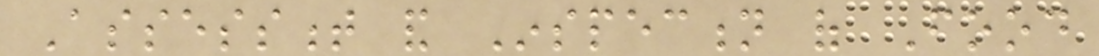Assessment and Inspection of Food
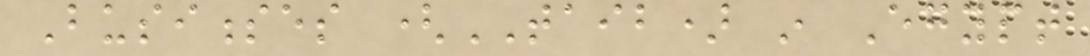Businesses (TAIB) in Egypt
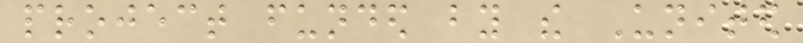project funded by the United
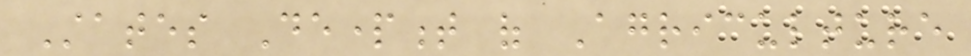States Department of Agriculture
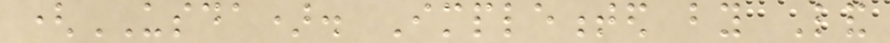(USDA). Implemented by Land
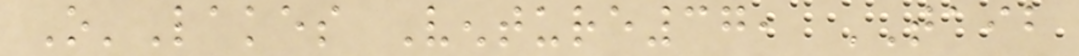O'Lakes Venture37, TAIB
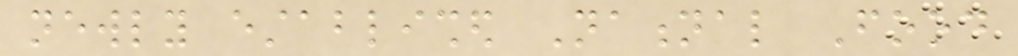newly established National Food
